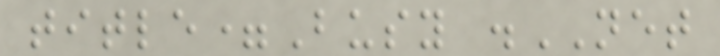title=Busy .NET
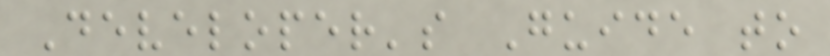Developer's Guide to
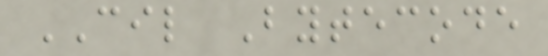CIL Bytecode
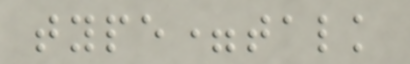type=talk
